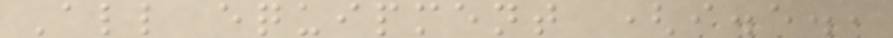All equipment (i.e.,
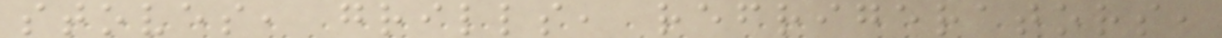stoves, grills, refrigerators,
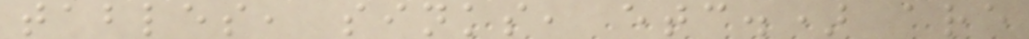tables, sinks, etc.) are
